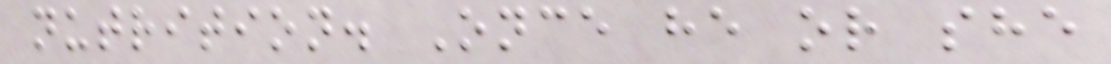nutrition. Once he or she
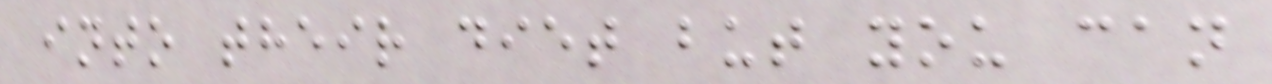into their diet but you can
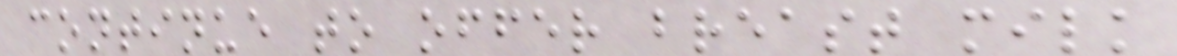continue to offer breast milk
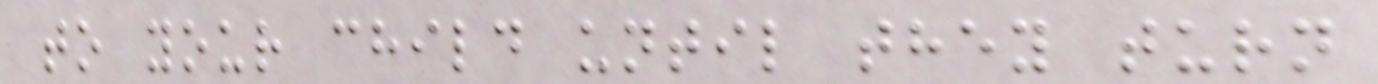to your child until they turn
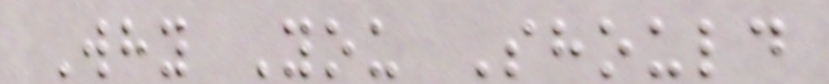Why You Should
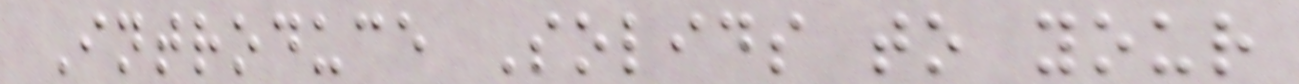Introduce Solids to your
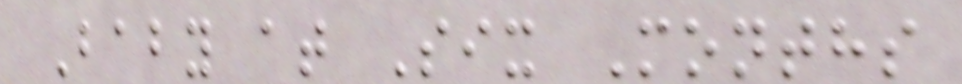Baby at Six Months
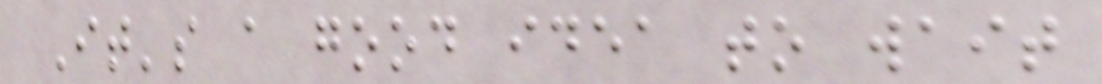It's a good idea to wait
